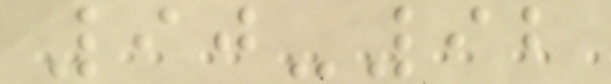90-92
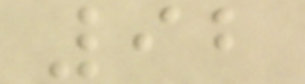92
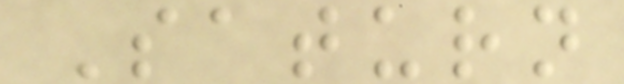Saturn
